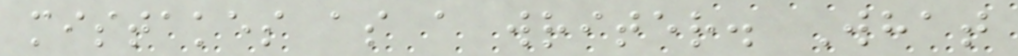mistakes as a writer. What
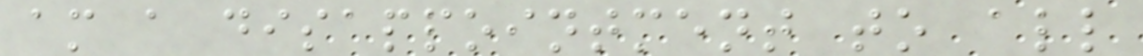am a disappointment to all
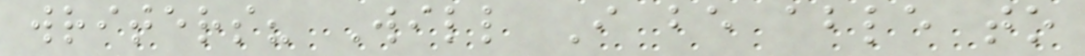writers? Will I be able to
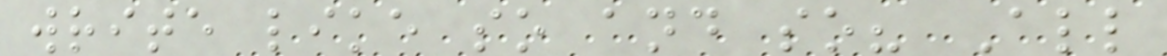write like so and so? All
